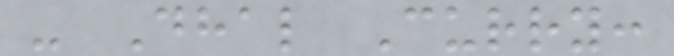- Dhal Curry:
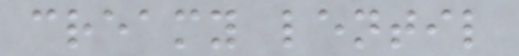creamy lentil
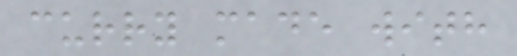curry made with
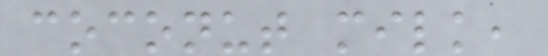coconut milk,
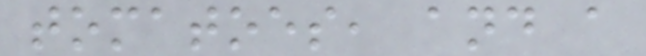tomatoes, and a
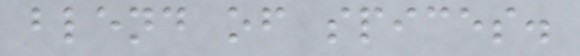blend of spices.
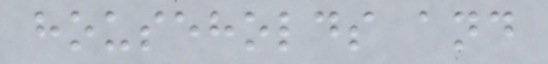households and
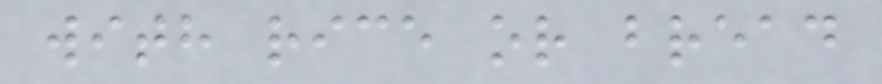with rice or bread
